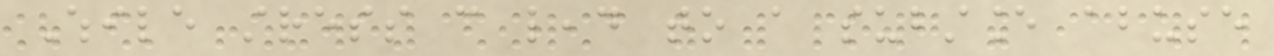While stress can lead to a substance abuse
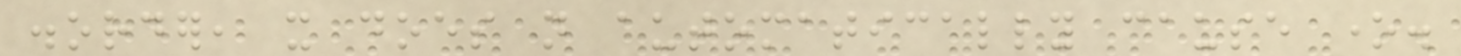disorder, it does not automatically cause one.
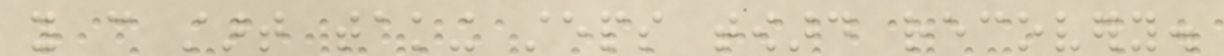you can start taking steps toward recovery.
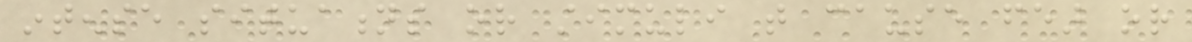intense situations or stimuli that cause fear or
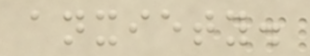anxiety.
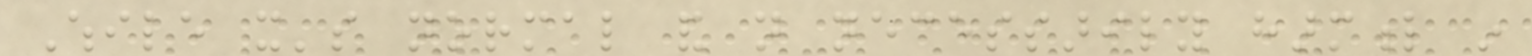While it's normal and not necessarily harmful in
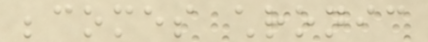becomes chronic
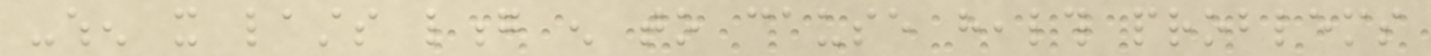-when it lasts long enough to cause health problems
